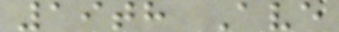19th Ave
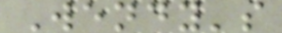Wendy's
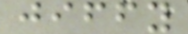jiffy
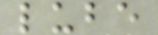lube
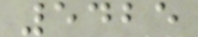5425
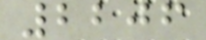2206
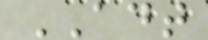ADT
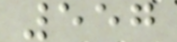557
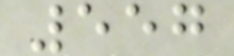557
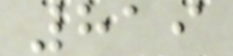819
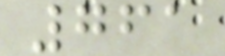761
